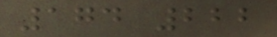174 222
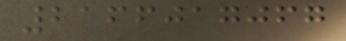2166017067
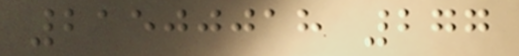21500018 277
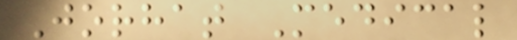Jorhat Medical
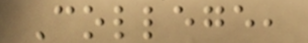College,
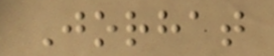Jorhat
